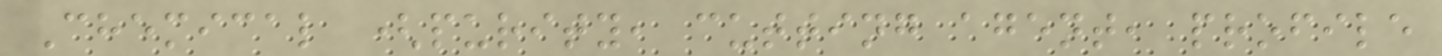Chemical (purity, cutting agent, profile
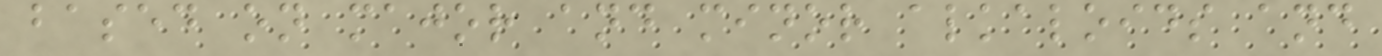based on major and minor alkaloids and
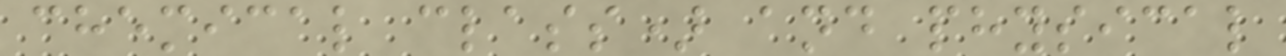chemical class) and physical
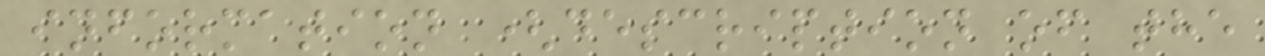information (description of the
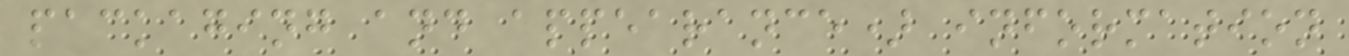packaging and appearance) information
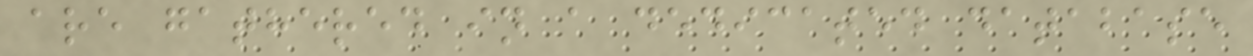are gathered in a dedicated database
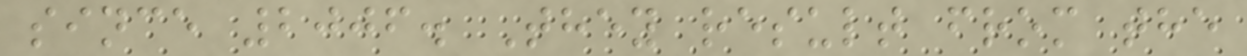since 2006. They result from the
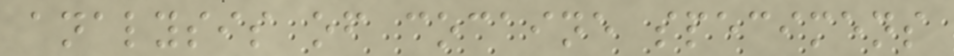analysis of cocaine specimens
